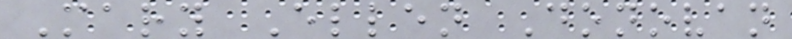Mary Ellen Donovan
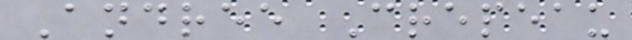Andree Crepeau
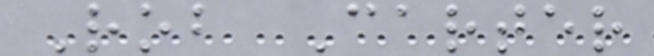Rob Carter
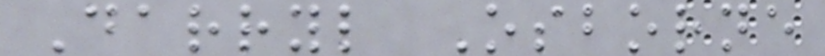Darryl Osborne
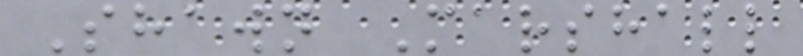Shawn Marshall
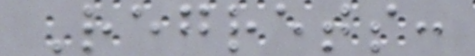Regrets:
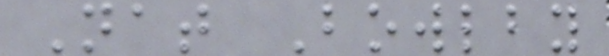Nat Bowlby
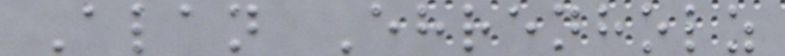Alan Ehrenholz
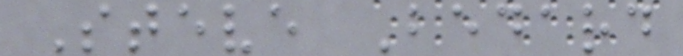Steve Bedard
